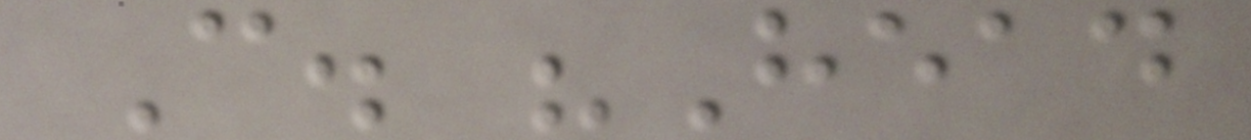C. "Head
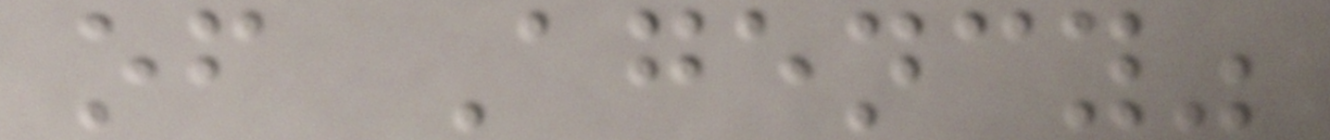of Agency"
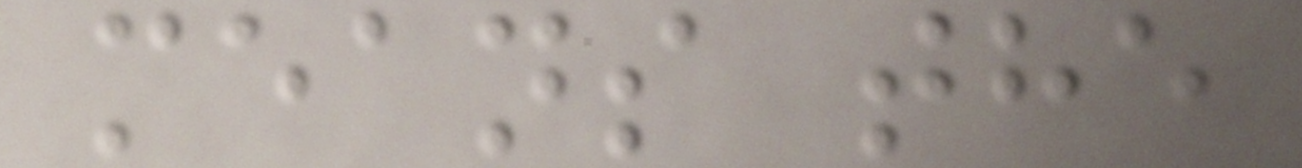means the
